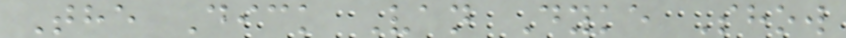The Dick Van Dyke Show
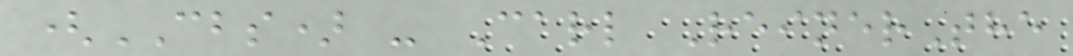(CBS) - Carl ReinerThe
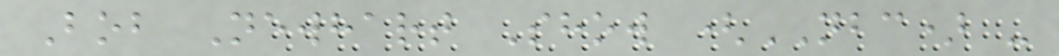Bob Newhart Show (NBC) -
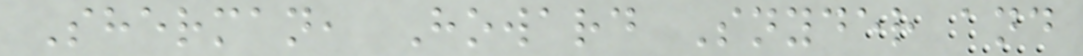Sherman, Howard Snyder and
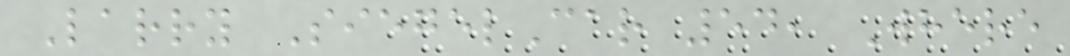Larry SiegelCar 54, Where
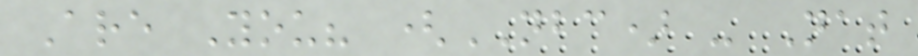Are You? (NBC) - Nat
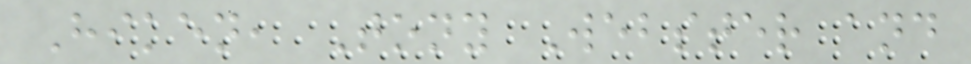Hiken, Tony Webster and
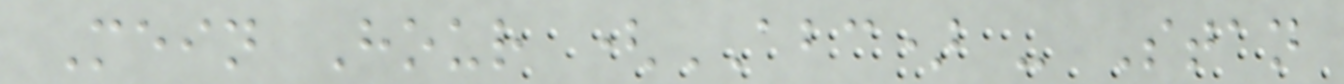Mein Hour (ABC) - Stan
